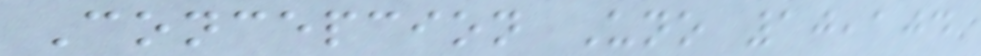Concepcion Uno 10,104
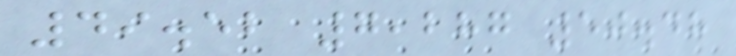49.52 7,287 50.48
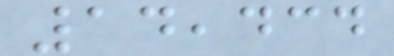14,434
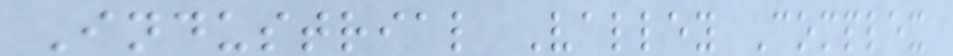Industrial Valley Complex
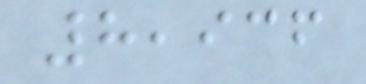8,936
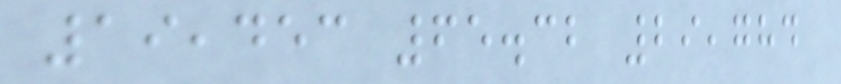19,453 65.32 29,784
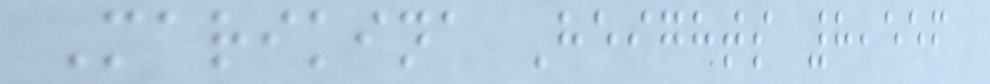Marikina Heights 8,556
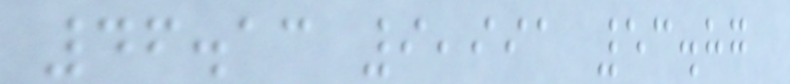46.13 9,991 53.87
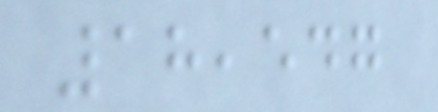18,547
